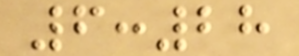6:28
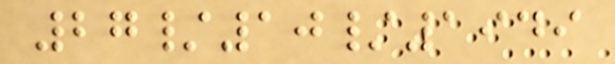27/10/1949
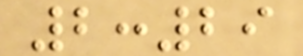2:29
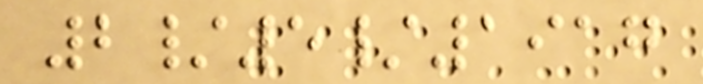2/5/1917
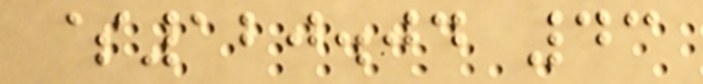$120.04 43
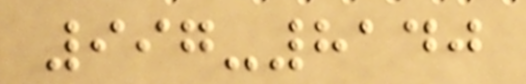997-8140
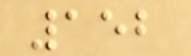152
